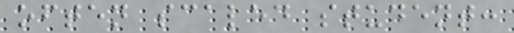often scaled student:
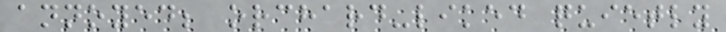annoyed; orchard-liked quietly
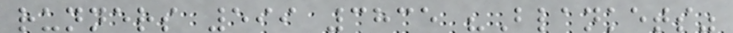runners 599 3835 "Blankets"
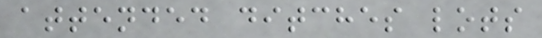attended ditches lots
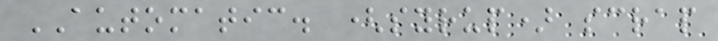AUTOMATIC. (syrup) scrap
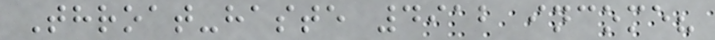Throat-haste 4912 income?
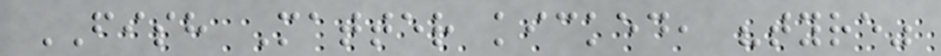FISH Matter kicked, "tyre"
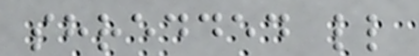shredded ll
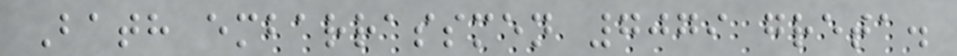Bath embarrassmen 7079 greta.
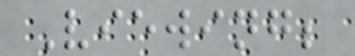Viewing;
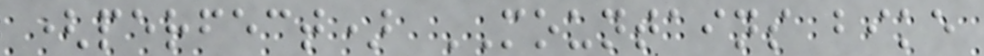(perfect) MOUNTAINS bike
